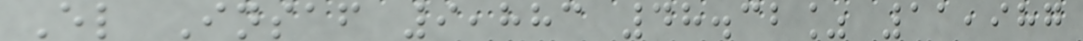El Insaf 9,883 48.32% 11,987
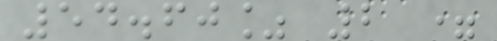54.60% 2 =
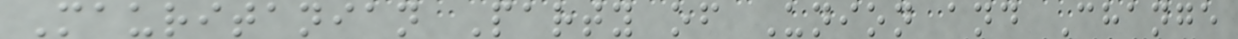Mauritanian Party of Union and Change
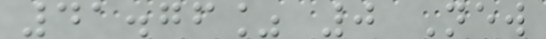41.76% 0 New
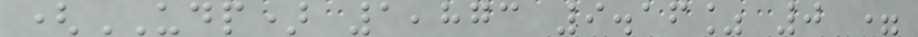(UDP) 1,873 9.16% 0 =
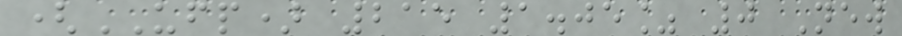(UFP) 215 1.05% 0 New
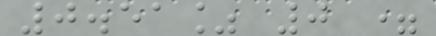0.51% 0 =
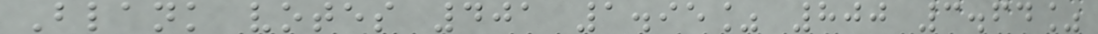Blank votes 401 1.95% 800 3.64%
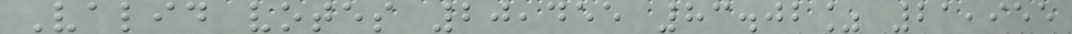Valid votes 20,455 83.02% 21,955
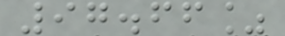97.66%
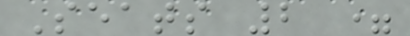Seats 2 =
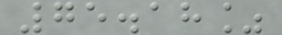75.18%
